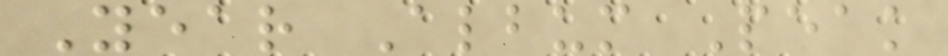Year Album Peak
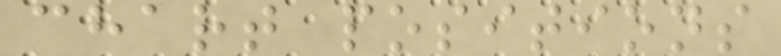chart positions
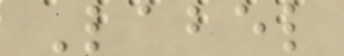Label
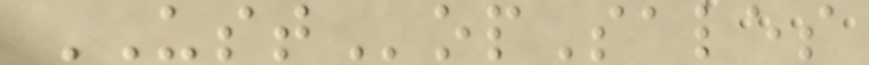USTopSales
